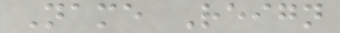Name Reign
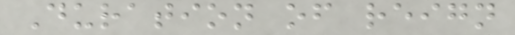Duration of reign
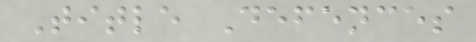Title Defences
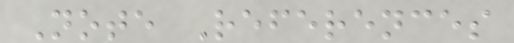Note References
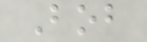Bob
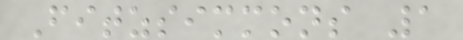Fitzsimmons 1
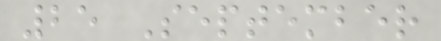25 September
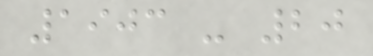1903 - 20
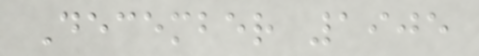December 1905
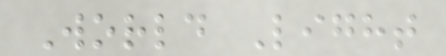World Light
